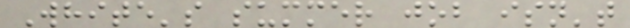White's summer job isn't
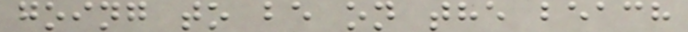going to be on the beach
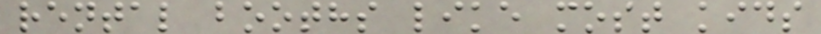rental booths like most kids
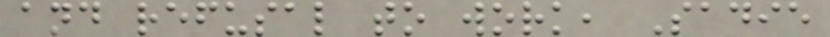and refusal to work, Sadie
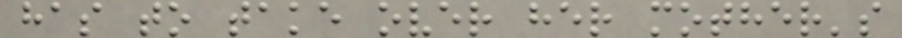has to take over her mother's
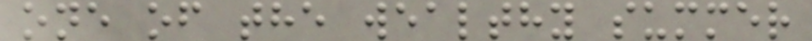one of the wealthy summer
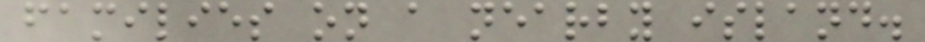families on a nearby island.
